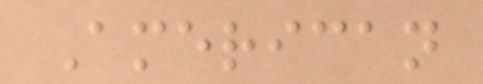American
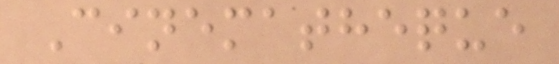Cinematheque
